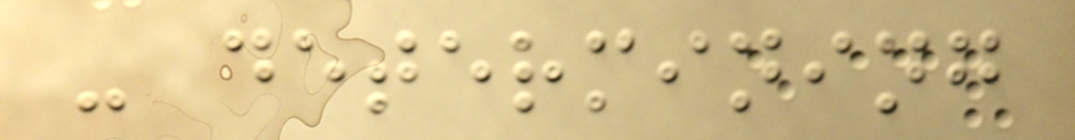- determining
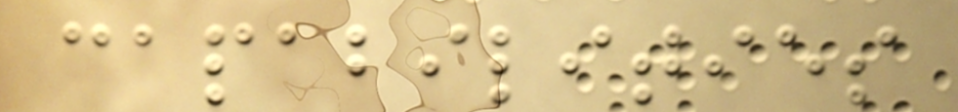capabilities
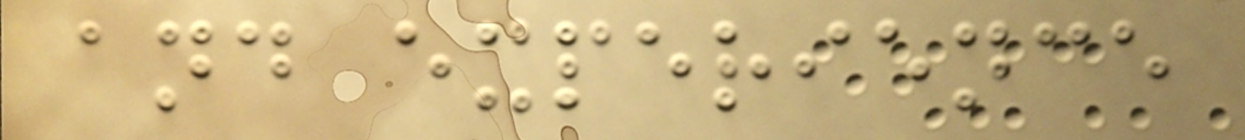and experience
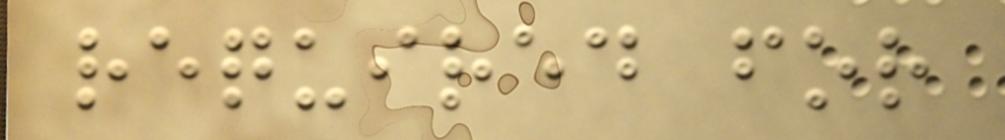required for
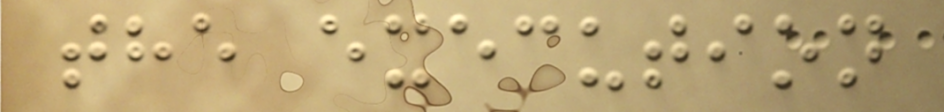the execution
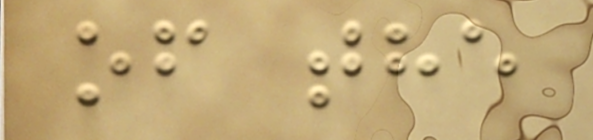of the
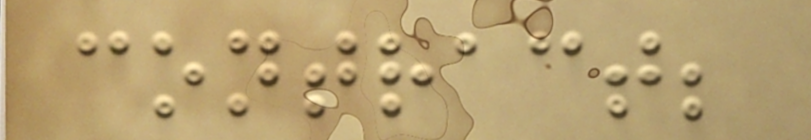contract;
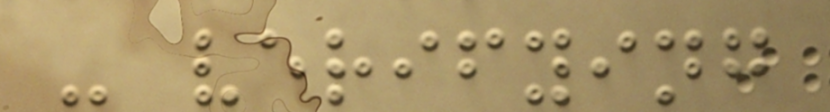- verifying
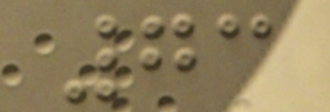73
